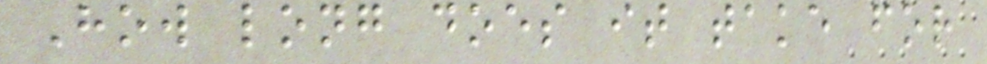How long does it take for
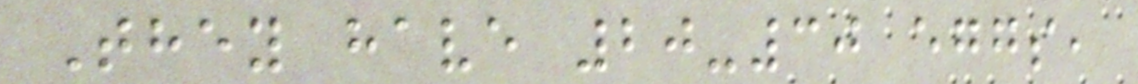They have 20-30 eggs,
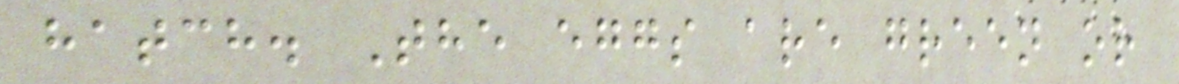hatch. The eggs are green or
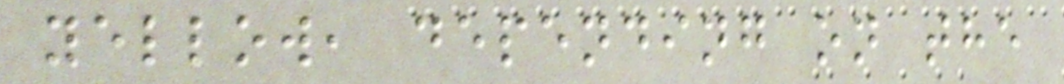yellow, depending on the
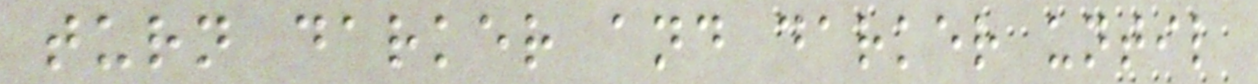turn darker and darker until
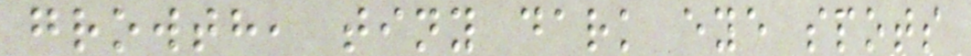growth, tiny dark eye spots
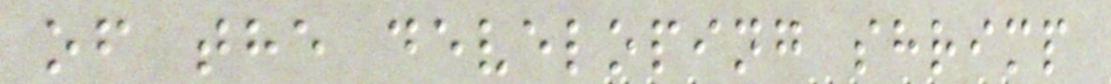of the developing shrimp
